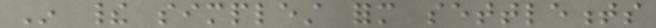In their simplest form settlements
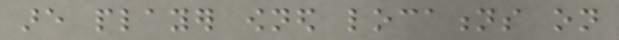are player owned locations on
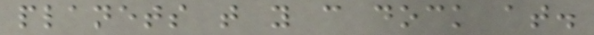planets that you can dock at.
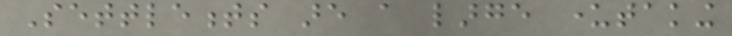Settlements are a large undertaking
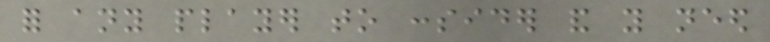for any player to consider and you need
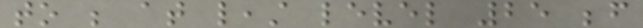to be at least level 25 before
